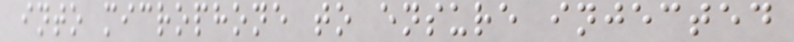into microphone to ensure injected
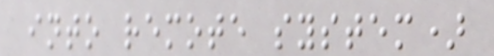into remote system)
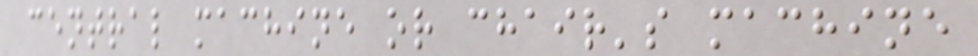central machine or chair's machine
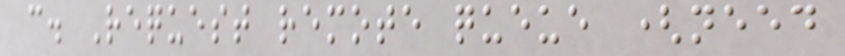c. Request remote queue (need
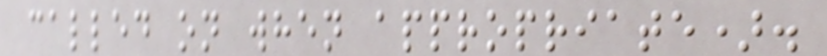called on when appropriate).
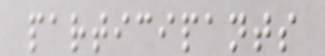participants
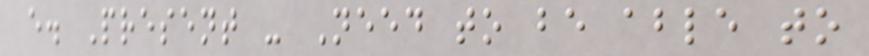e. Present - Need to be able to
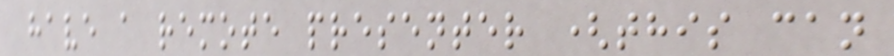have a remote presenter (this can
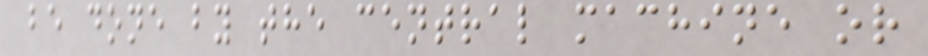be done by the central machine or
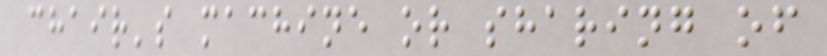chair's machine or sharing of
